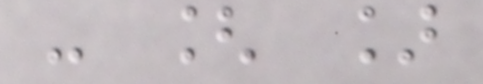- [ ]
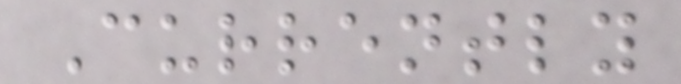Currently
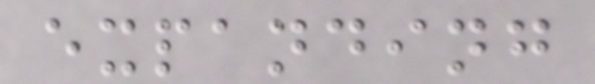expanding
